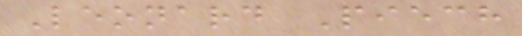Leonard Piech
